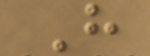H
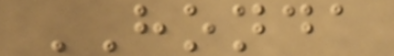HONDA
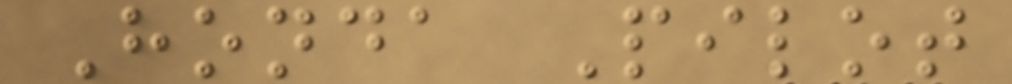Honda Pilot
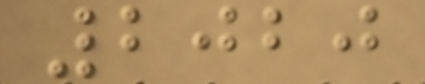2020
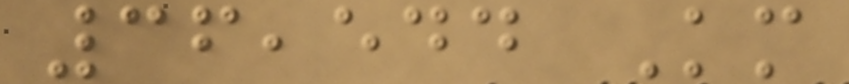36,544 Km
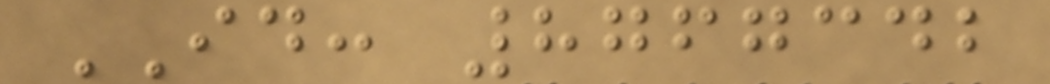ID: 8767342
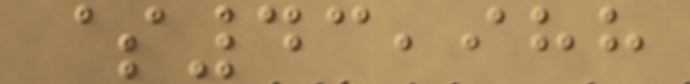$43,988
